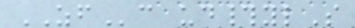ZFc ud#ylS
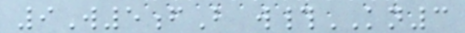9W5fB w#KN3
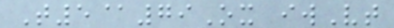T5@79Ox iwVt
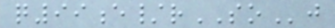q99e/rSOj
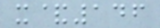x&146
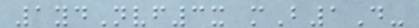1ydNvf3x mB1D-
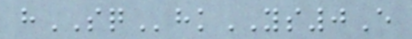hSQhkYS0E
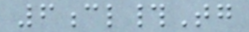6cl#Tg
